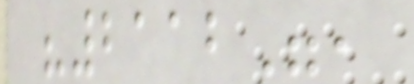"2112",
